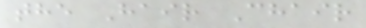the Hair Chair
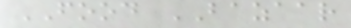FOOD BAZAAR
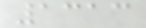1313
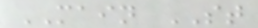MAIN ST
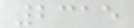2315
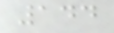144
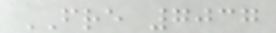FRE 7037
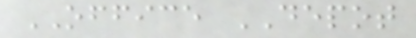OFFICE DEPOT
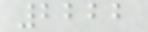2222
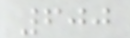600
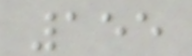155
